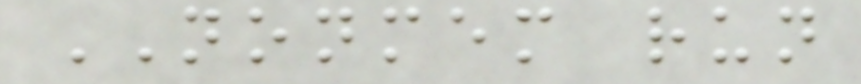NONMEM run
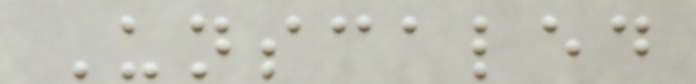Unscaled
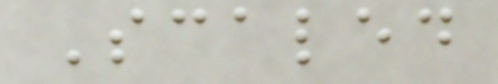Scaled
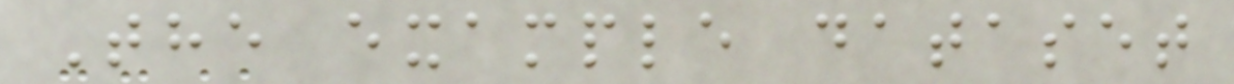The example dataset
